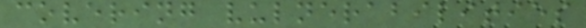covering vulnerabilities
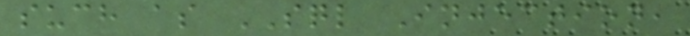such as SQL Injection,
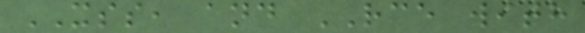XSS, and RCE with
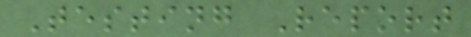Testing Report
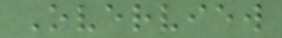Overview
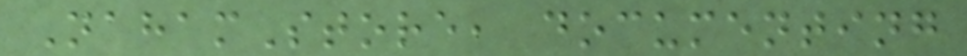NahamStore, documenting
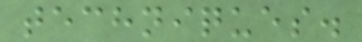techniques.
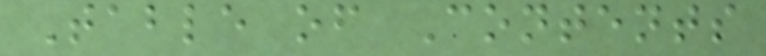Table of Contents
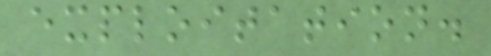exploitation.
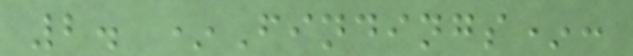2. *Findings*:
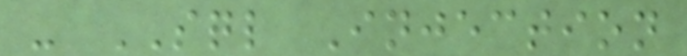- SQL Injection
